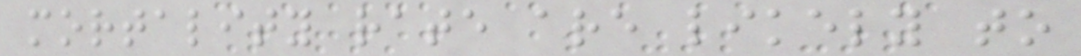mortality rate are likely to
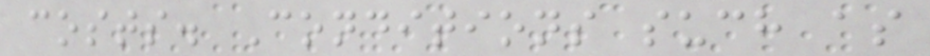costs. Conditions such as
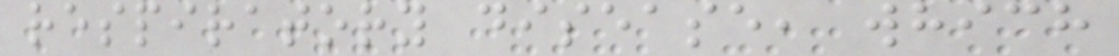respiratory disease, which
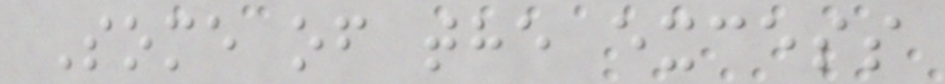Some of the excess
